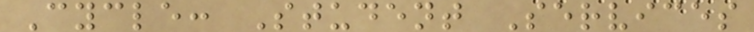Cycle: Student Services
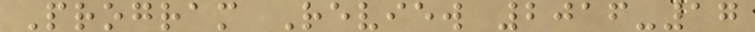Program Review 2016-17
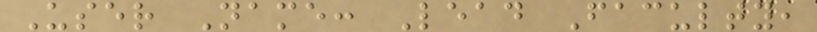User Name: Lead Faculty,
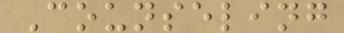Counseling
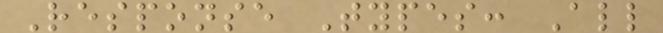Response Types: All
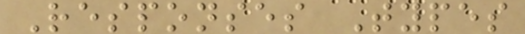Responses Types
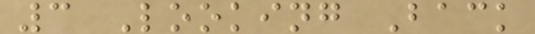3 Looking Back
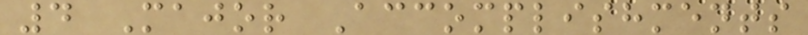4 Major Accomplishments
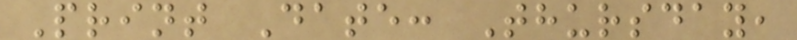Print Date: Thursday,
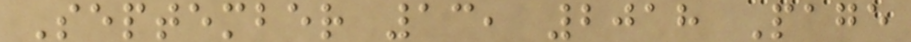September 13, 2018 Page
